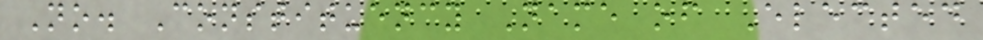No. Constituency Name of Elected
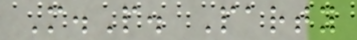M.P. Party
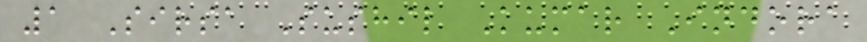1 Sirsa Sushil Kumar Indora
